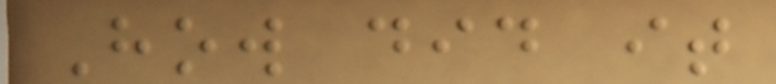How did it
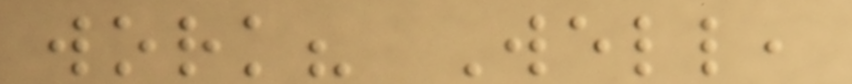work? Well,
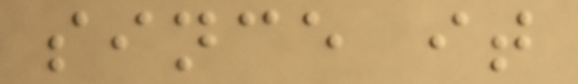since it
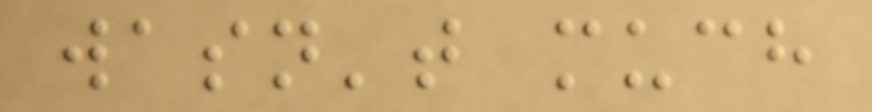wasn't much
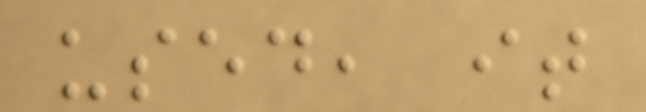used, it
